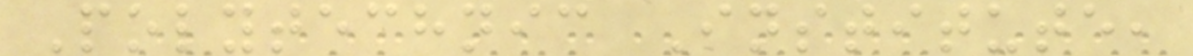Polytechnic Institute,
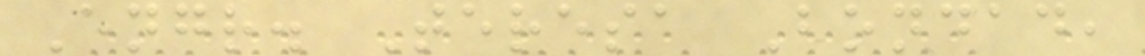Engr. Teresa Bondad,
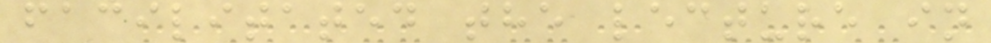facilitated the lecture in
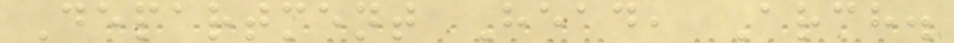Department Head, Arch.
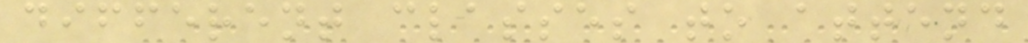different classes to attend
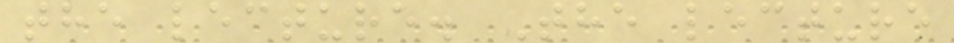the lecture. The lecture
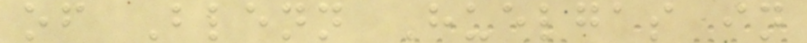of Blenn Huelgas in
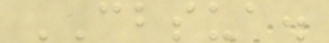CBSUA.
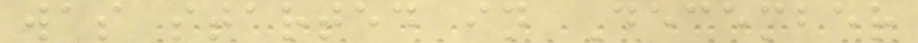was started in December
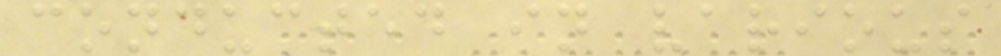conducted in various
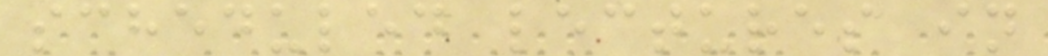scheduled lectures in
